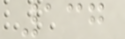137
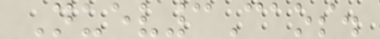Nuev3Caos.
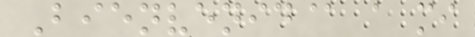Bienvenid@ a mi
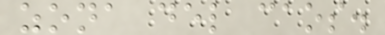zona del caos.
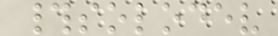#solodev
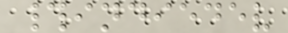#indiedev
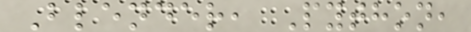Blender, Python,
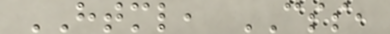HTML, CSS,
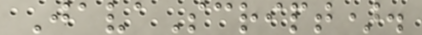JavaScript).
